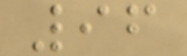96
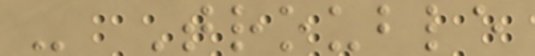- Trouble
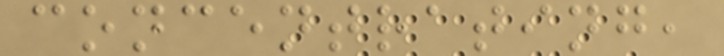concentrating,
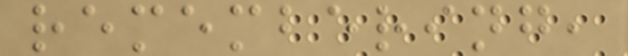remembering,
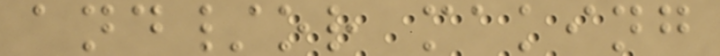and/or making
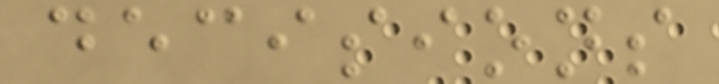decisions
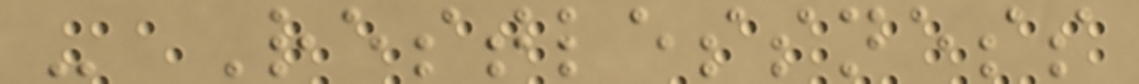- Restlessness
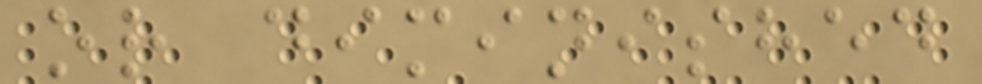or diminished
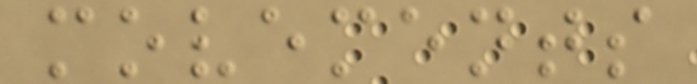movements
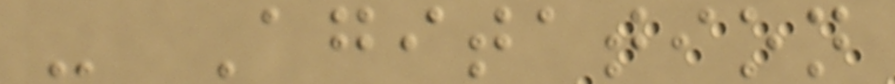- Agitation
